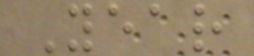Year
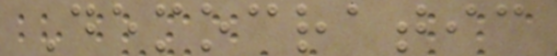Democratic
